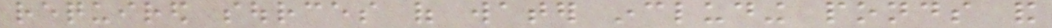required sources of water including ponds and
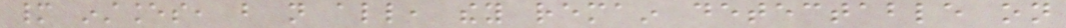many instances, but not all, they remain detectable on
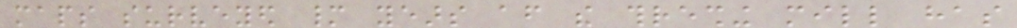maps surveyed many years after the threshing mill has
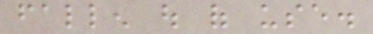fallen out of use.
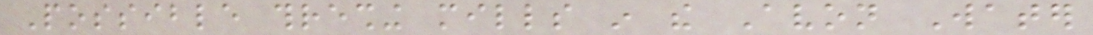Possible threshing mills in the Avon Water
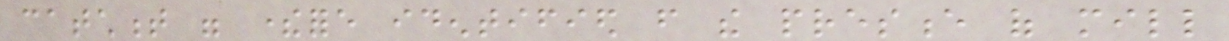catchment were therefore identified from the presence of mill
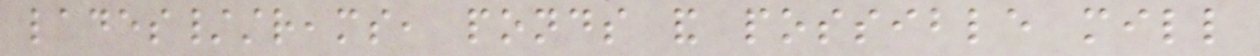lades/streams, ponds and possible mill
